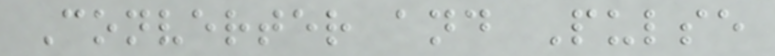Converter and Pulse
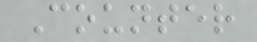Counter
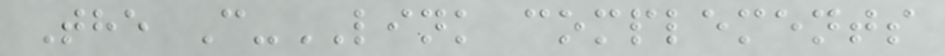The C-LINK complements
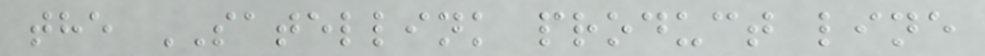the SATELLINK product line
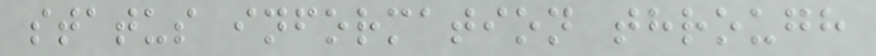status information through
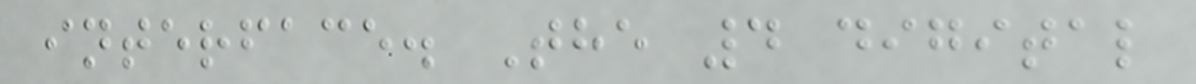interface. The 4 digital
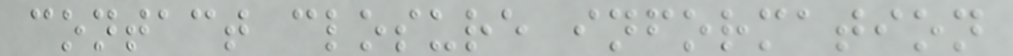contact closure information
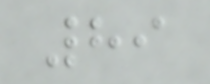89
